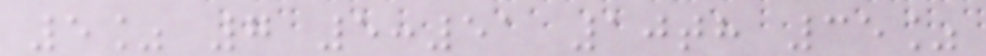5% 7 5:51 10th 35%
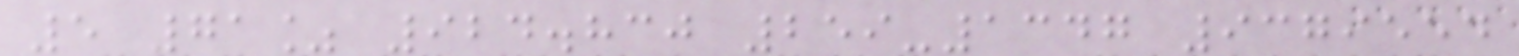5 71% 924.830 259-1347 9379554
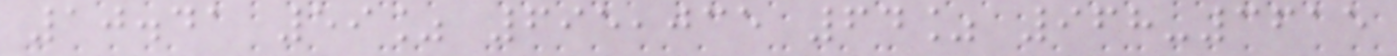10.41 59% 695,035 64% 968-3615
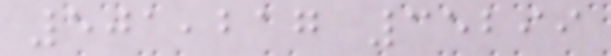501,217 35299
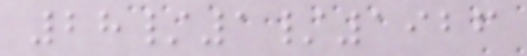28/1/1926
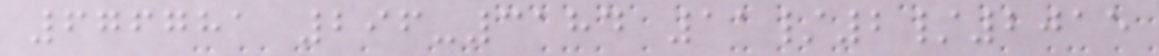676781 296-3184 11/2/2015
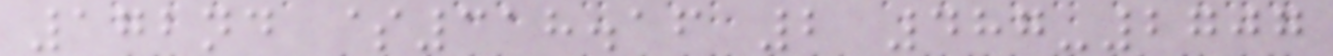172nd $318.16 2 487-2707
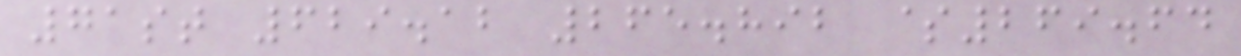71st 629.12 265.892 $269.64
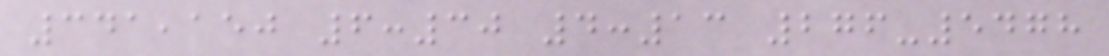341,150 6:30 4:13 276-5478
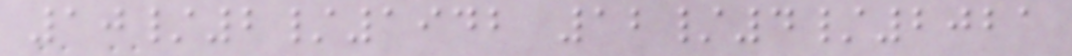10/2/1942 12/4/2021
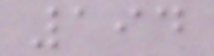194
